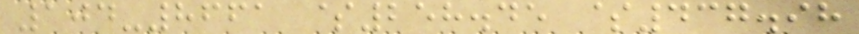104-8661 $258.45 $437.98
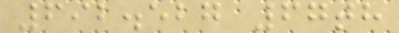692.527 67th
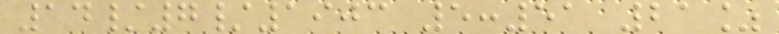14/7/1903 5:51 21%
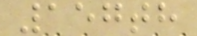157th
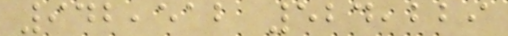942,512 524,229
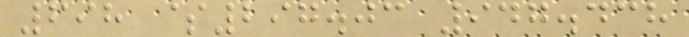698 $297.03 947.438
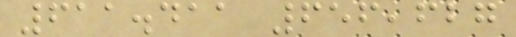611.411 656,627
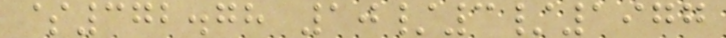$372.78 10/3/1977
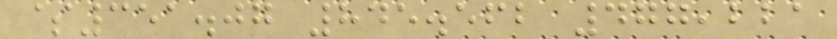$351.07 845.562 477,221
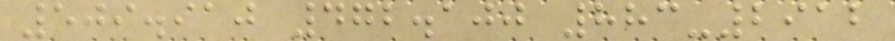509.910 472.100 883-2912
